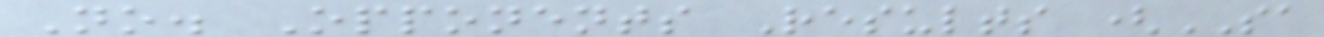No. Opponents Results (SA
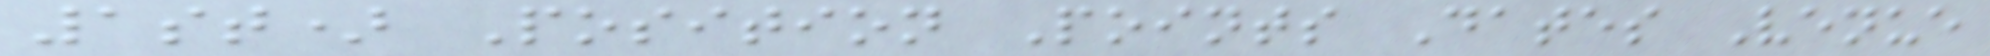1st) Position Points Dates Venue
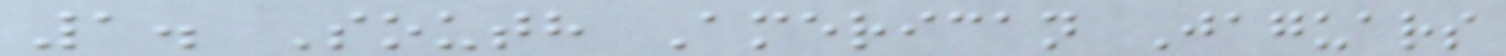1. South American Jaguars
